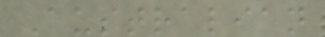Australian
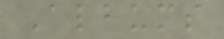Albums
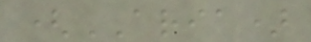(ARIA)
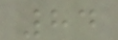84
